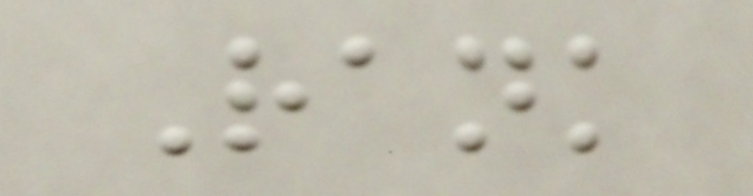Rank
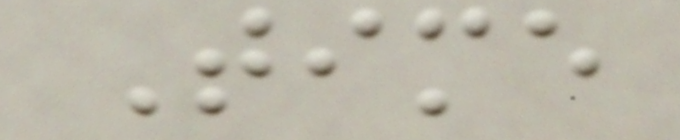Time
